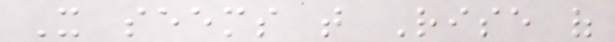It seems that Rise of
